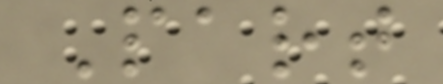Part
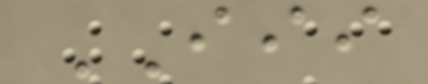III
